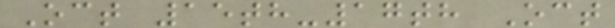Oct 15th-17th Oct
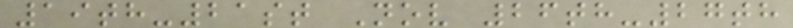19th-21st Nov 26th-27th
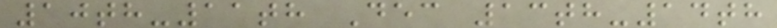10th-11th Dec 13th-14th
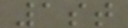1st
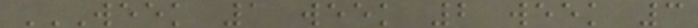WEEK 1 WEEK 2 WEEK 3
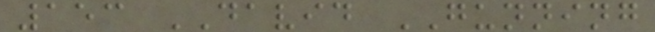153 DAVID GUNNING
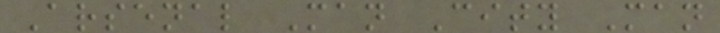Arsenal Man City Man
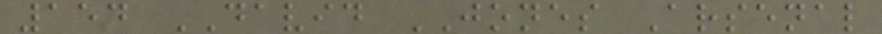154 DAVID JONES Arsenal
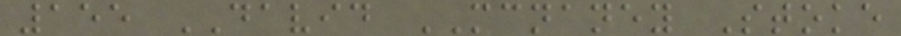155 DAVID MCNANEY Stoke
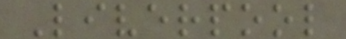Liverpool
